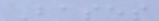Bases
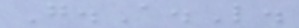G.A.L.
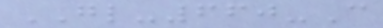GL-660-C
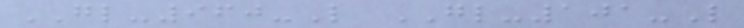GL-960-L GL-101-L
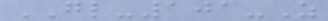GL-101-Z
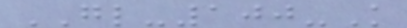GL-100-K
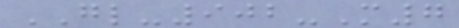GL-902-M7
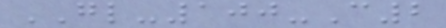GL-100-C2
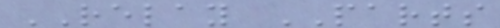RELAY PARTS
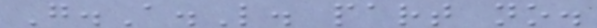G.A.L. part no.
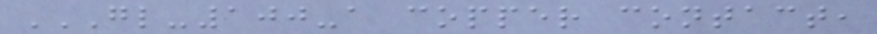GL-100-A COPPER CONTACT,
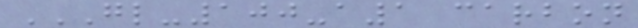GL-100-A1 CARBON
